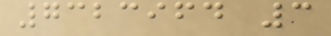7323964 3
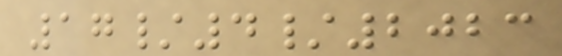17/4/2023
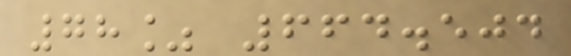78% 664.504
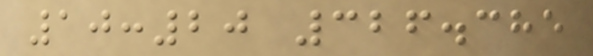10:20 326.385
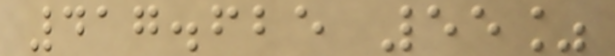417.625 55%
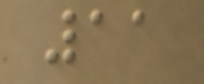11
